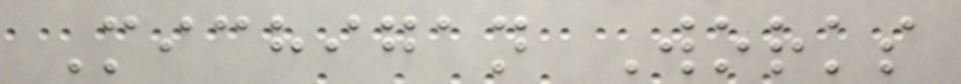Michigan Works
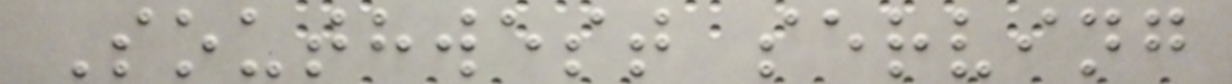Southwest serving
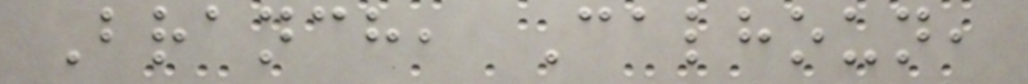Branch, Calhoun,
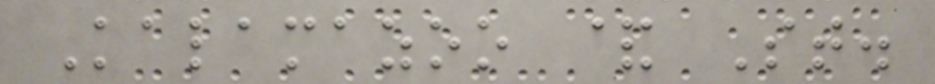Kalamazoo & St.
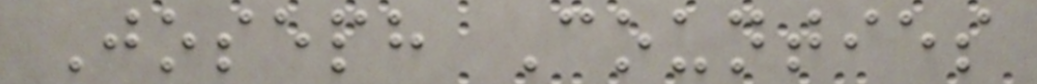Joseph Counties
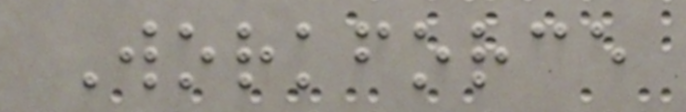Workforce
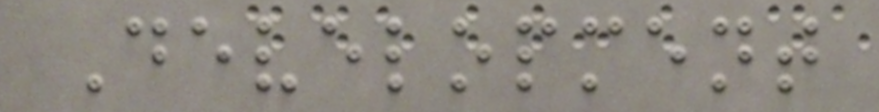Development
